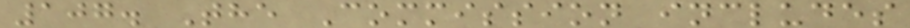107. The Commission includes
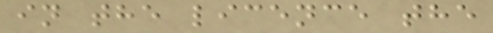in the licence the
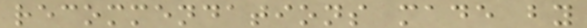recommendations made by
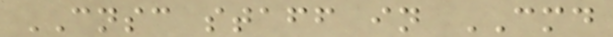CNSC staff in CMD
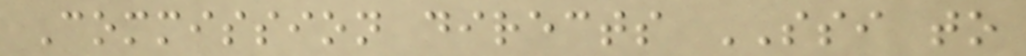Commission directs SSI to
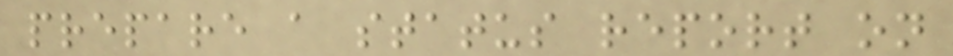prepare a status report on
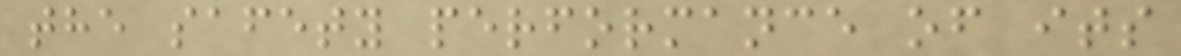the safety performance of its
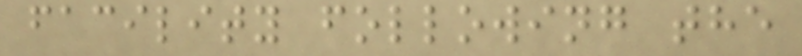facility following the
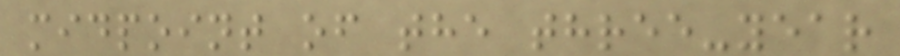midpoint of the three-year
